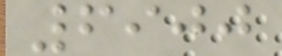6900
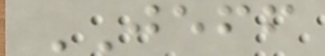JEFF
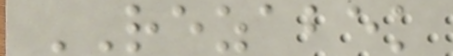REZABEK
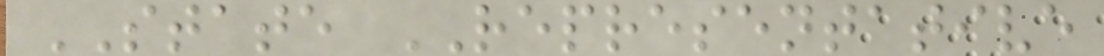STATE REPRESENTATIVE
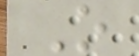O
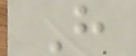H
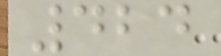424
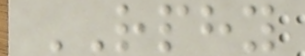RPHY
